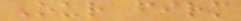Our firm
